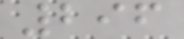296
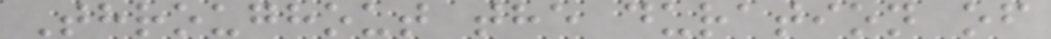Throughout the duration of
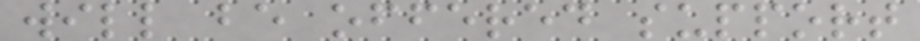will be offered support
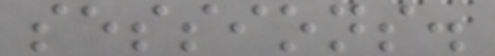sessions.
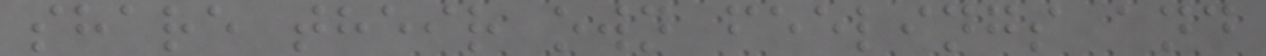share their own feelings and
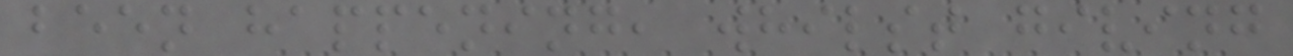been happening, whilst giving
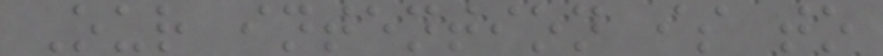Our intention is to
